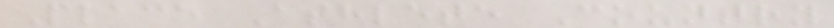Place Athlete Country
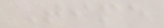Time
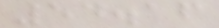54.16
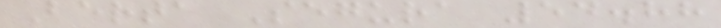Berta Segura 54.88
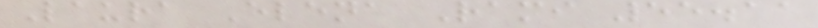Laura Elena Rami 55.11
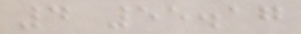4 55.17
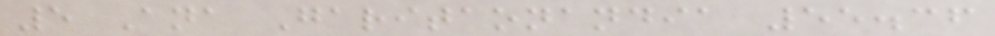5 Ana Garitaonandia 55.36
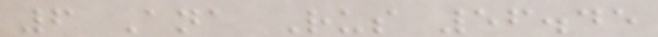6 Ana Rus 56.45
